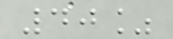40%
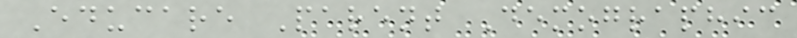Educare Parent Demographic
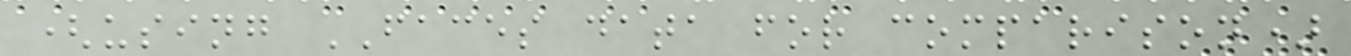(using FACES data for comparison)
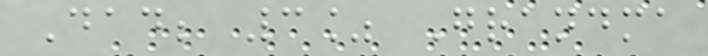Dad; 3% Grandma
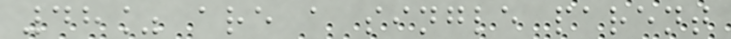48% are a single parent
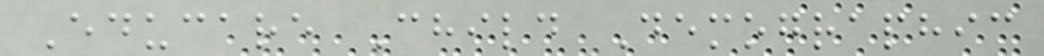Educare Child Demographic
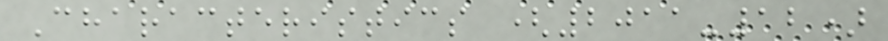Characteristics (2011-12)
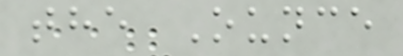the Ounce
